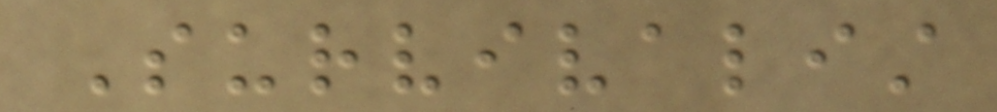Survivalist
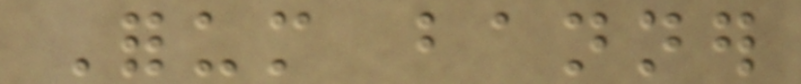Forum banner
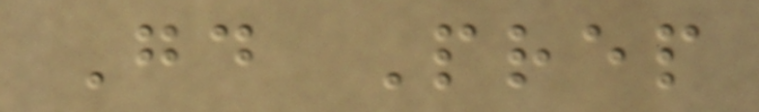Good Prep
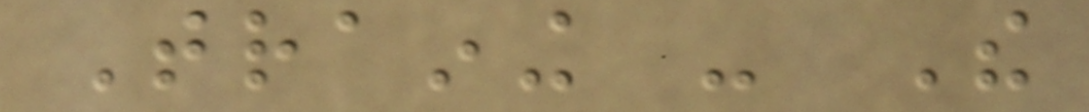Training - The
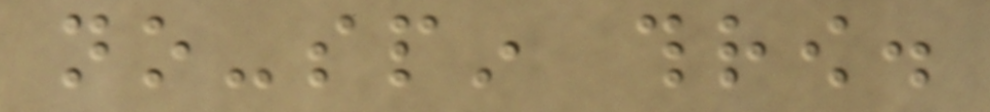no-spin throw.
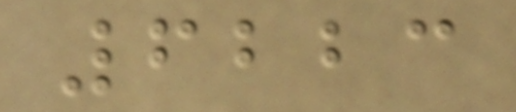6223
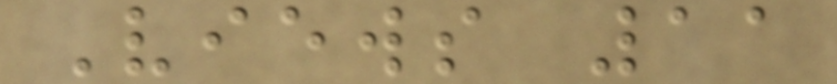Views 11
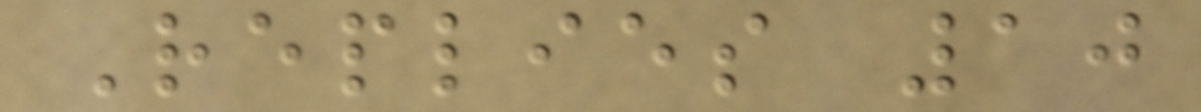Replies 10
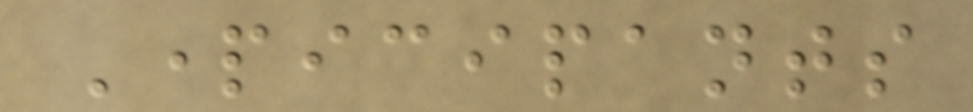Participants
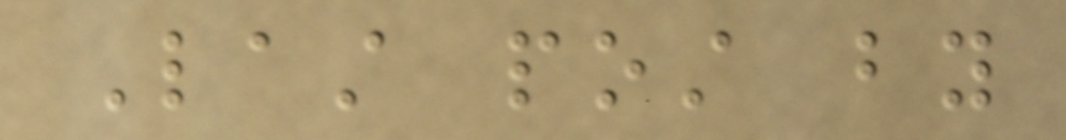Last post by
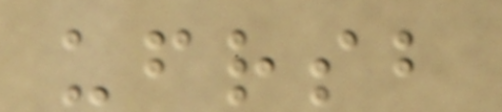ufrsb
